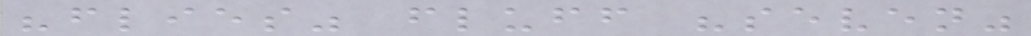"flies" fluff "seven"
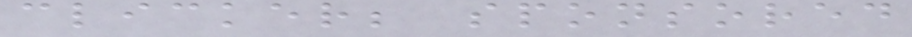clicker; sponsored
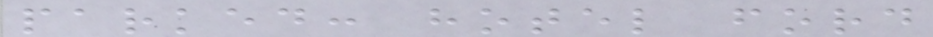parked: hotel ford
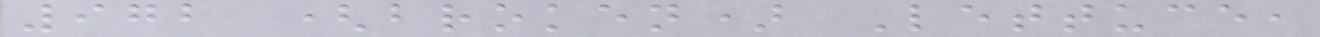972 (broken) Lettuce,
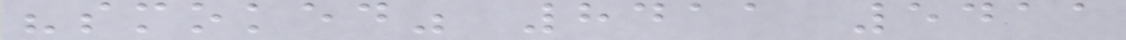"smoked" 8411 5411
